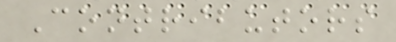Contributors
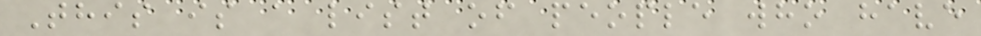This is a list of people who have
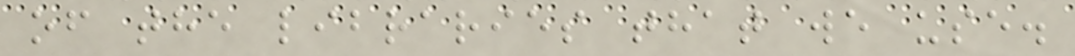of the libraries that we use.
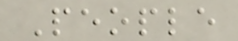People
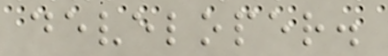developer.
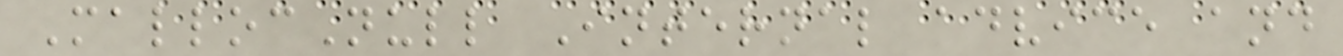MallocNull Internal advice and
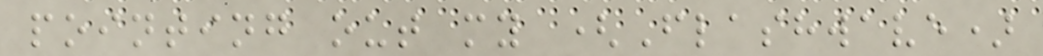pointing out my (Flashwave)
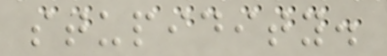stupidity.
